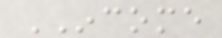INCOME
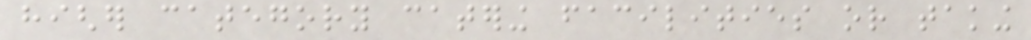higher category catering facilities or taking
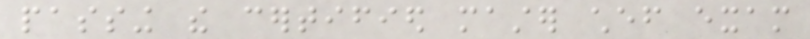passing the certified master chef exam
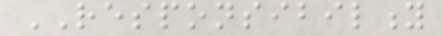RESPONSIBILITY
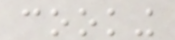cooking
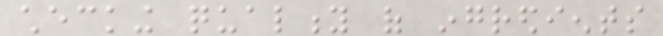checking quality of ingredients
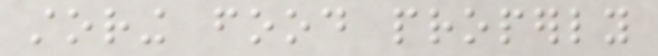storing food properly
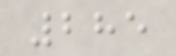285
